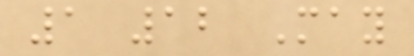1 12 May
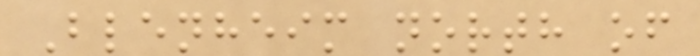Blenheim north of
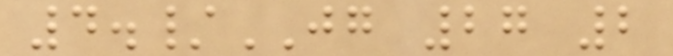4./JG 27 2
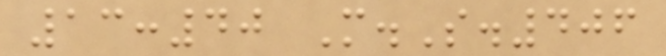13:40 M.S.406
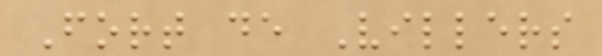Fort de Villers
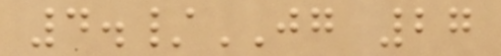4./JG 27
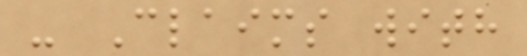- Claims with
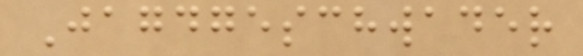Jagdgeschwader
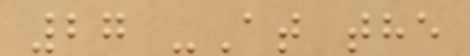27 -At the
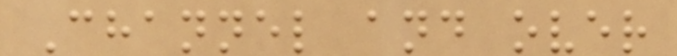Channel and over
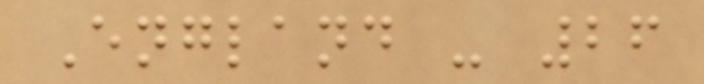England - 26
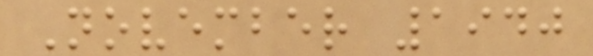November 1940
